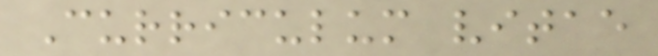Curriculum vitae
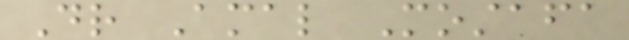Dr Amal Mostafa
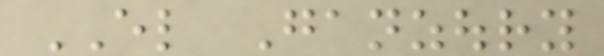EL Ganzoury
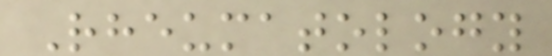Rheumatology
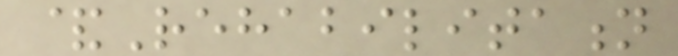&Rehabilitation
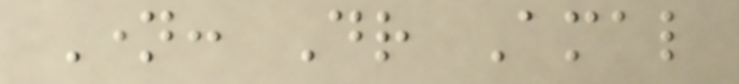Name: Dr Amal
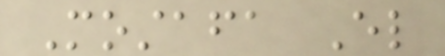Mostafa El
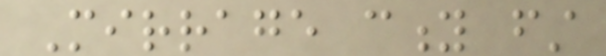Mirrage city first
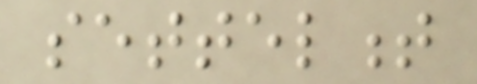settelment
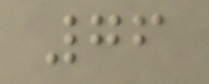76
